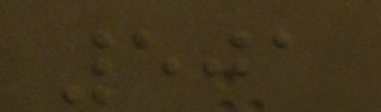501
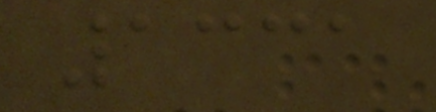1331
